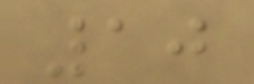10
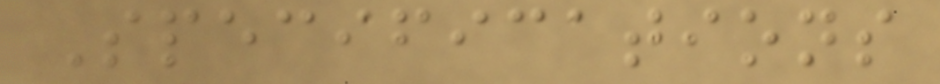Specifications
